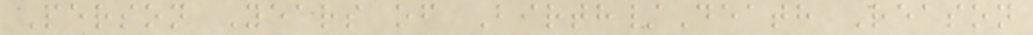Person Years of Birth/Death Reason
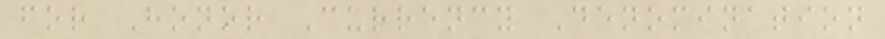for Honor Currency Denomination
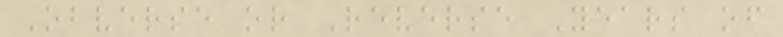Obverse or Reverse Years of
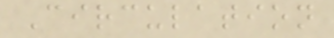Circulation
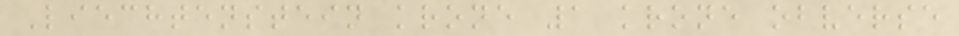Liechtenstein krone 1 krone obverse
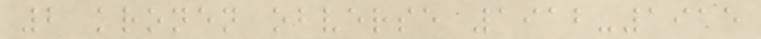2 kronen obverse 1912-1915
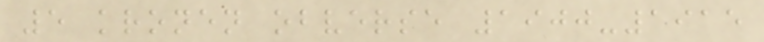5 kronen obverse 1900-1915
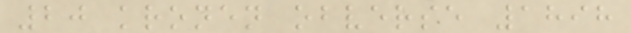20 kronen obverse 1898
